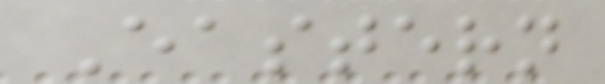Eastern
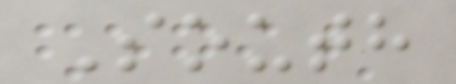South
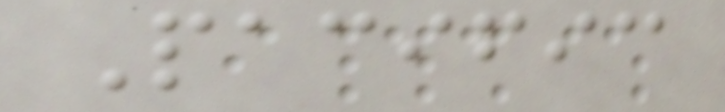Pacific
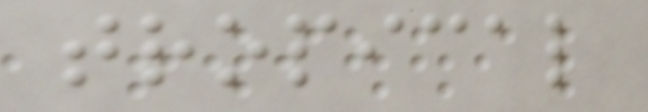tropical
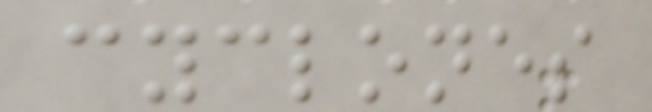cyclones
